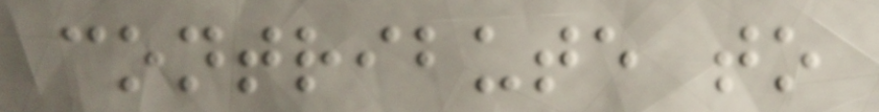contribute to
